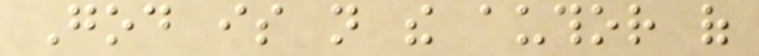God is not the author of
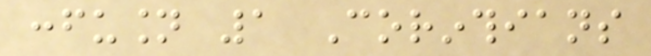confusion 1 Corinthians
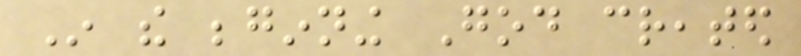In the beginning God created
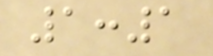1:1
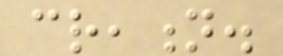creation.
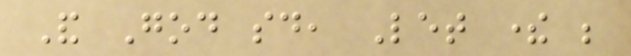And God said, Let there be
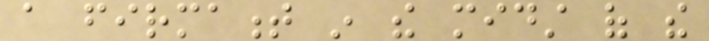a firmament in the midst of the
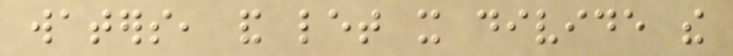waters, and let it divide the
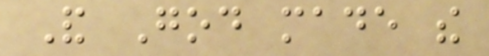And God made the
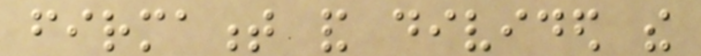firmament and divided the
